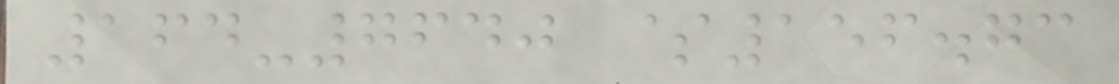164-7640 $156.73
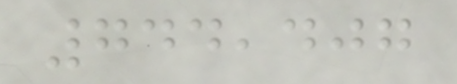744,407
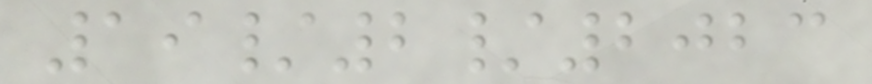19/2/2023
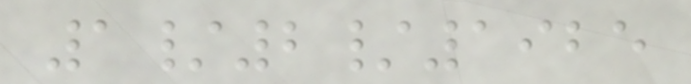1/2/1925
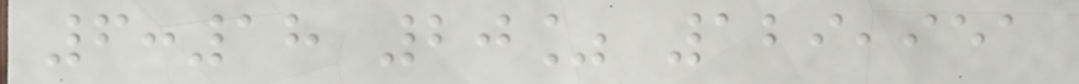6:18 20% 129,951
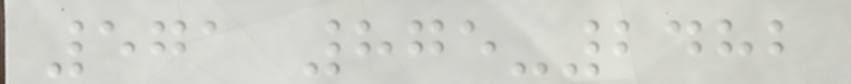571 875-2482
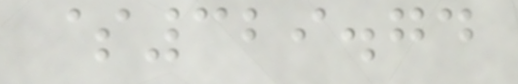$329.74
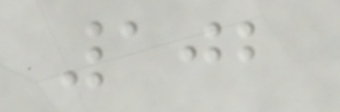102
